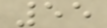55
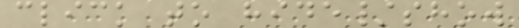click to hide/show
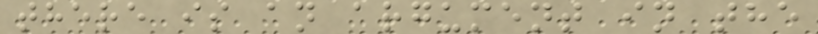there is an argument in the
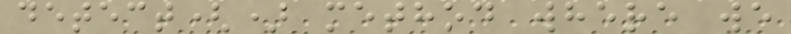detect() method where we
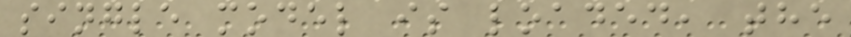single model is loaded, the
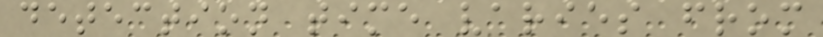detection time varies from
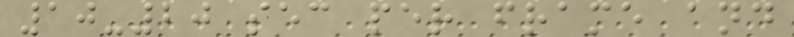10-20 sec per frame and
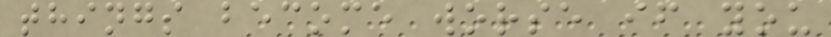things become worse if you
